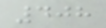408
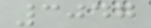3047
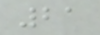21
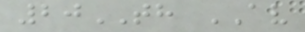20TH AV
